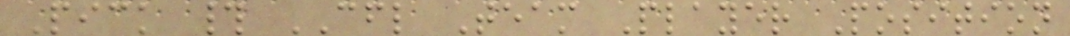Pick # CFL Team Player Position
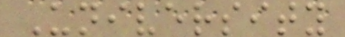University
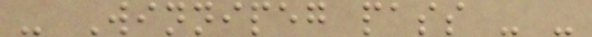- Winnipeg pass - -
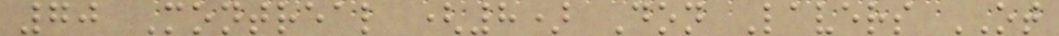70 Montreal (8) Don Lavers OT
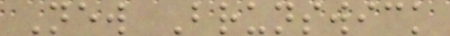New Brunswick
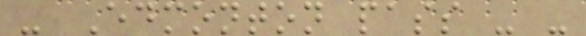- Edmonton pass - -
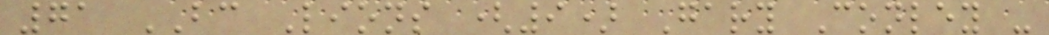71 BC Lions (9) Gary Conley -
